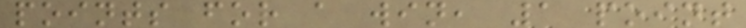points for a win, 1 point
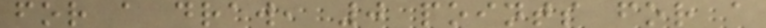for a draw, 0 points for a
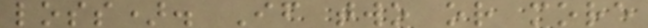loss). If two or more
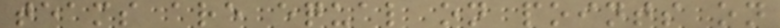teams are equal on points on
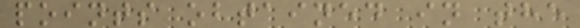points obtained in the
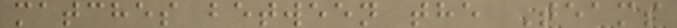matches between the Teams
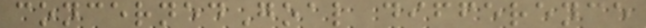concernedGoal difference
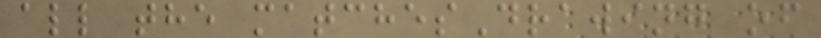all the matchesDrawing of
